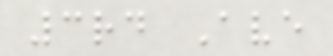3rd Ave
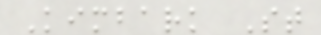Kimbark St
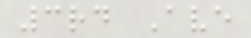3rd Ave
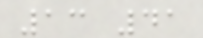13 41
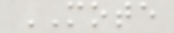MOTE
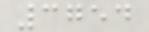3754
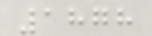1878
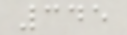345
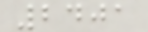2401
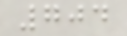704
